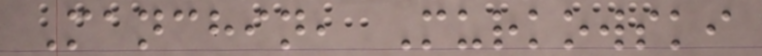Manchin, Murkowski
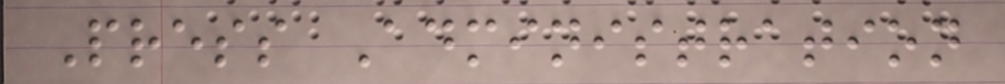Press Administration
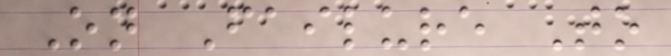On Failure To
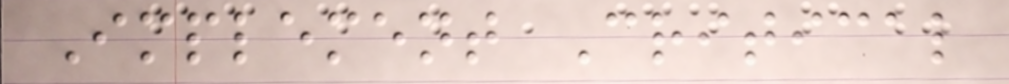Implement Critical
